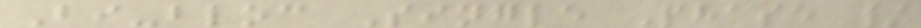Bi-bloc Single Phase /
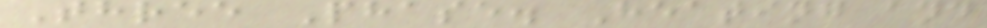Three Phase. Heating and
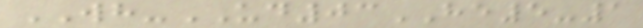WH-UD03HE5-1
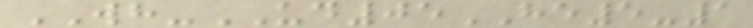WH-UD05HE5-1
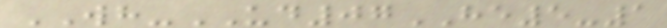WH-UD07HE5-1
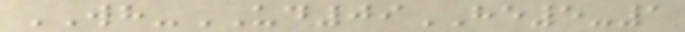WH-UD09HE5-1
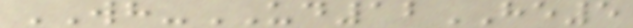WH-UD12HE5
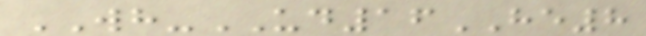WH-UD16HE8
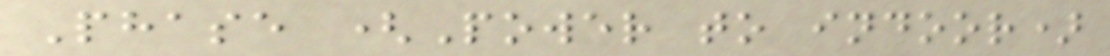Phase (Power to indoor)
